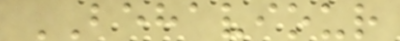BEHAVIOUR
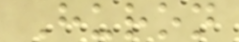Huron
